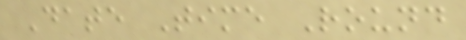Date Time Round
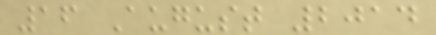16 August 2014
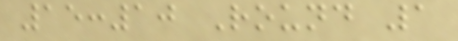15:10 Round 1
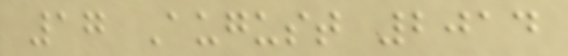17 August 2014
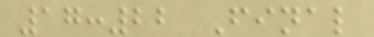17:22 Final
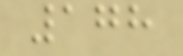178
